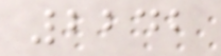2242
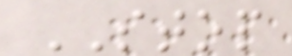STOP
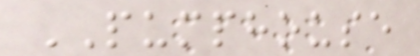PUMPHOUSE
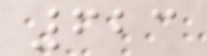623
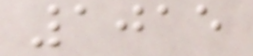1015
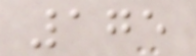175
